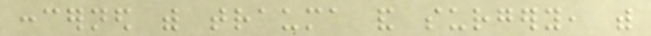concerned with trauma and surgery, with
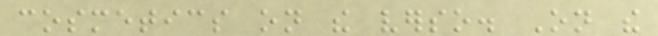cosmetics on the verso. On the
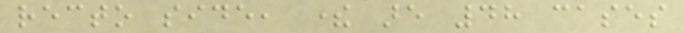recto side, there are 48 cases
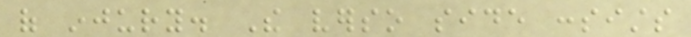of injury. The verso side consists
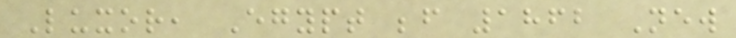Luxor, Egypt before 1862 New
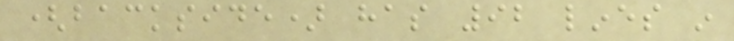(backside) has 92 lines in
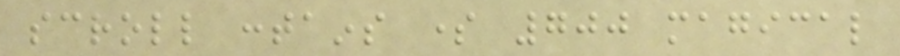scroll contains some 700 magical
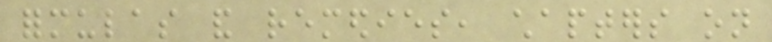formulas and remedies, chapters on
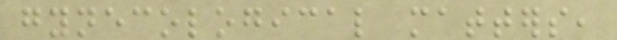gynecological matters,
